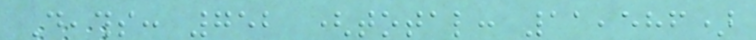Deaths: 752 (total: 11,586)
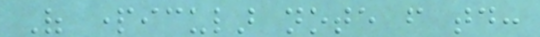Of particular note from today:
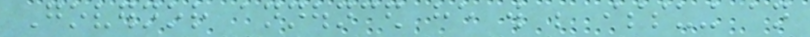Governor announced he will be issuing an
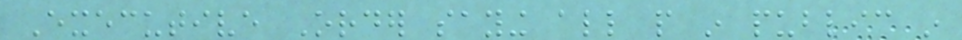Executive Order saying all people in public in
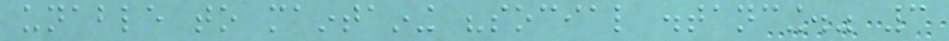unable to maintaining "social distancing." 3
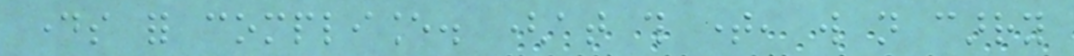days for compliance. (at this time, will not carry
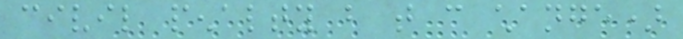civil penalty but that can change)
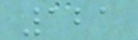121
